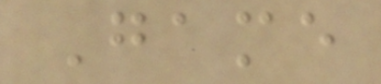Game
